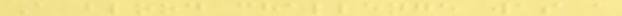A blood challenge was a
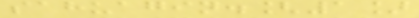sahuagin.[1]
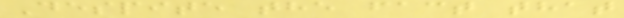Despite the fact that
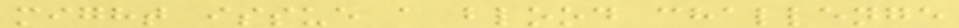might issue a blood challenge
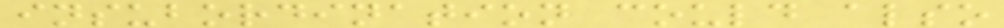insubordination could also
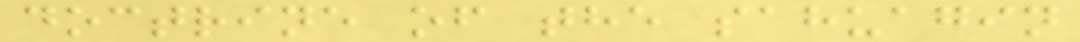doctrine of the sahuagin
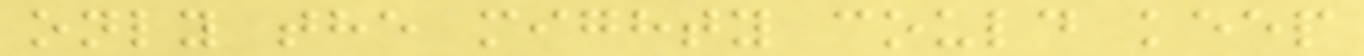only the mighty could keep
